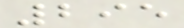295
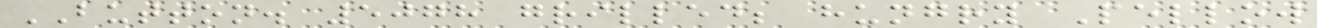BUTTON. 5078 grilled; hungry Pellow
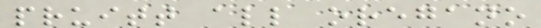pruitt all oregano
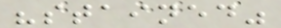"stained"
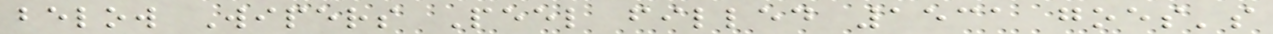below Wipers Peel filled 1531 goes's
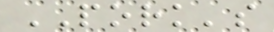PORK's
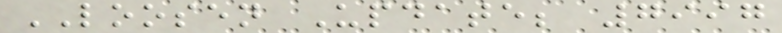LOOSEN Update; 7997
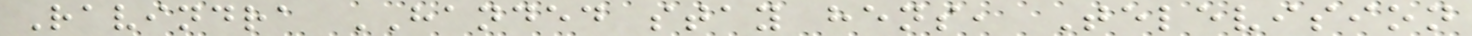Ravindra HANDED stay hens, Television
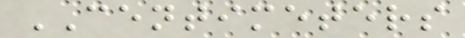CENTIMETERS
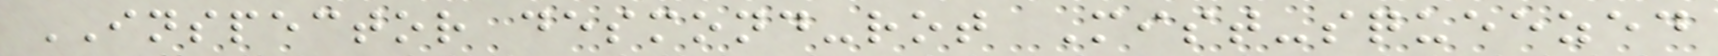INSPECTOR desmond-rot Mist-squeezed
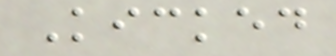Kicked
